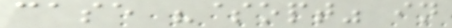case "$opt" in
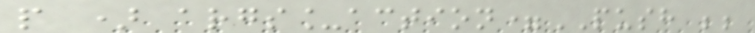p ) args_action=PUSH ;;
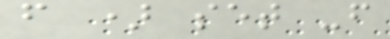f ) set -f
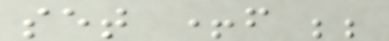set +f ;;
